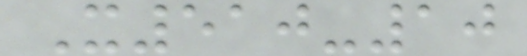X510-10
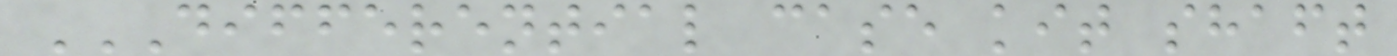DIFFERENTIAL CASE KIT SHAFT
